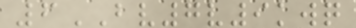6BV7v9kwq
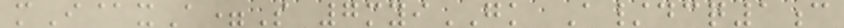mI@xA=S 7myiGK A/dcq1c
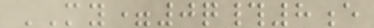MY=0q#8e
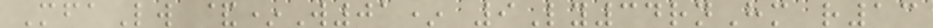MfaLw &*W01* 9Ly34rnHm r13
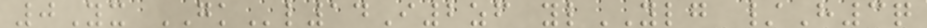0Yx GKl14I2zf ylYLG /H3q
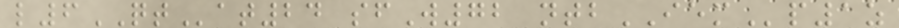l6QTat24 sfW72 ntbIEMp1z
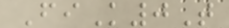FiK0T
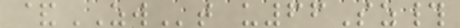&ZWt u66Sz#
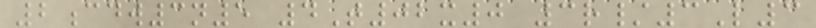2cdw3n5 4T02x0 3r/3L3
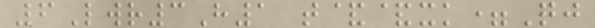6Lwr3H1 t&&xk=Qj
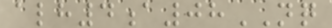alh4a08NQ
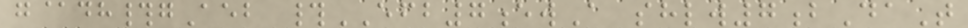g@dh#gAeb #EFB7ewA shlw7bDaT
